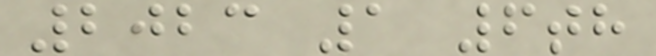2023 1 6th
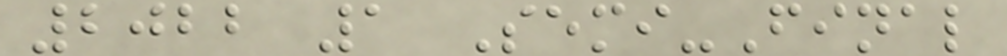2022 1 Semi-Final
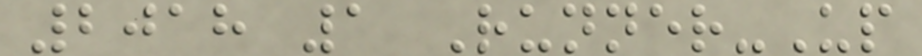2018 1 Runner-Up
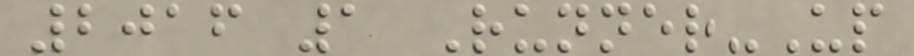2016 1 Runner-Up
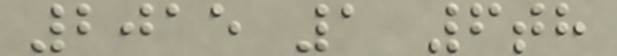2015 1 6th
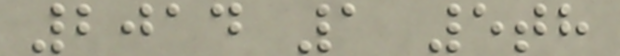2014 1 5th
